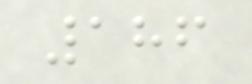186
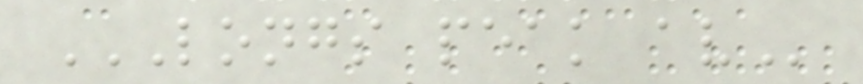LONGS PEAK AV
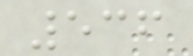536
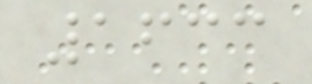1633
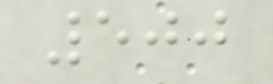500
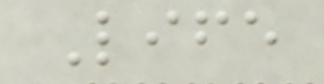Life
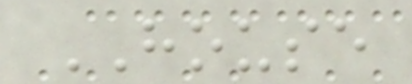HOUSE
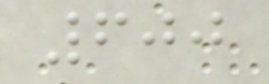600
